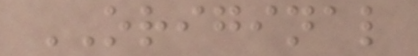ORIGINAL
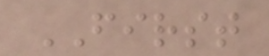FIRST
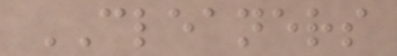CLEANERS
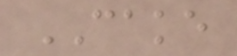CAKE
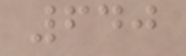640
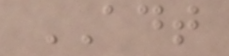ADT
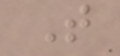T
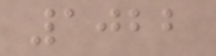1022
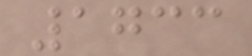1733
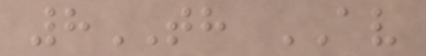8TH AV
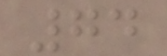74
